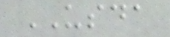USDA
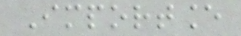Importance
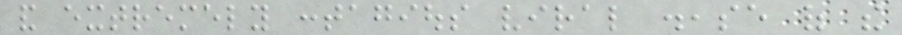and extremely contagious viral disease of the
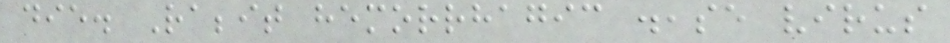die. Rabbit hemorrhagic disease virus
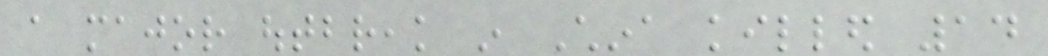a major outbreak in China killed 14
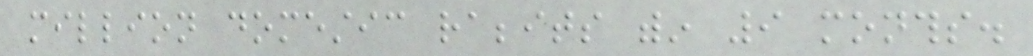million domestic rabbits within 9 months.
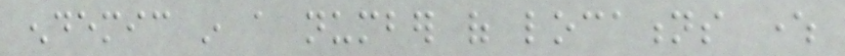endemic in a number of locations where
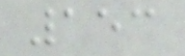153
